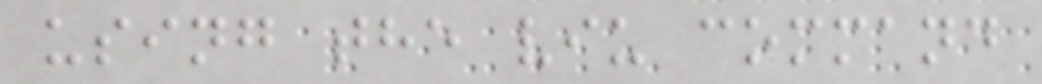using the viu command
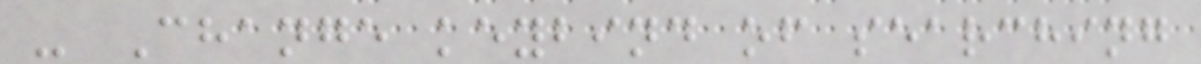- Change keybind of searching
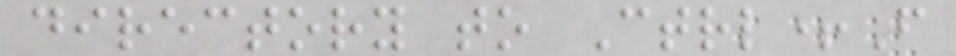directory to Ctrl+F
